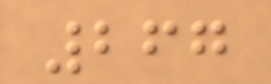267
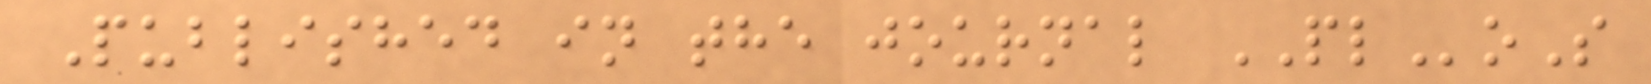Published in the journal PLoS
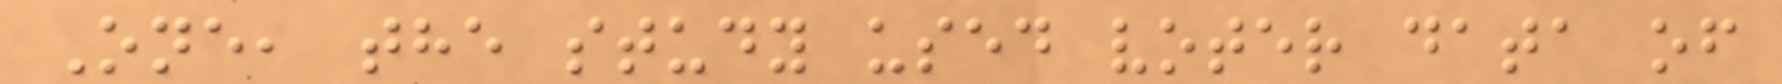One, the study used voter data of
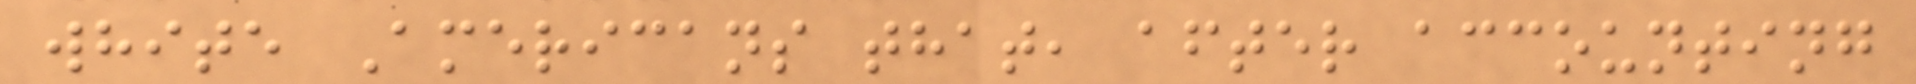white Americans that, after accounting
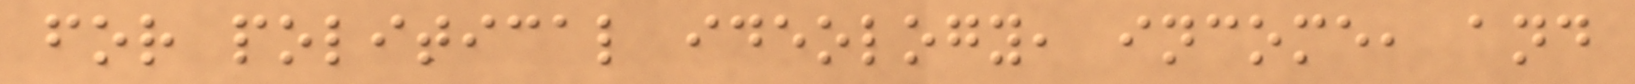for political ideology, income, and
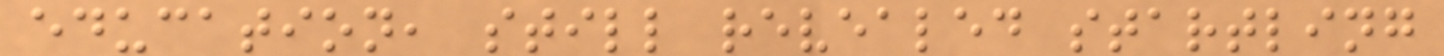education, still revealed startling
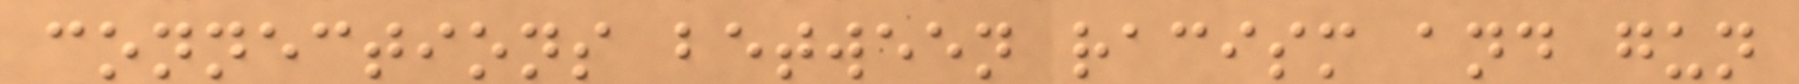connections between racism and gun
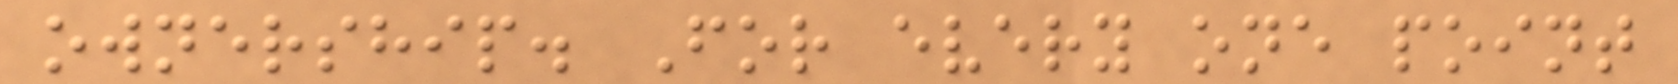ownership. For every one point
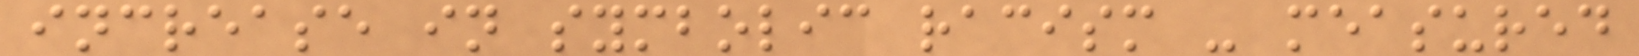increase in symbolic racism - measured
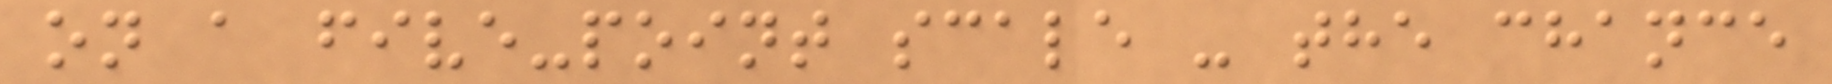on a five-point scale - the chance
